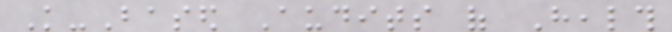Knowledge-Based Audits of Health
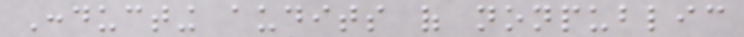Conducting audits of nonpublic
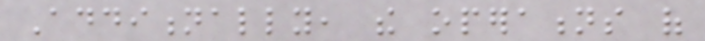Additionally, the operations of
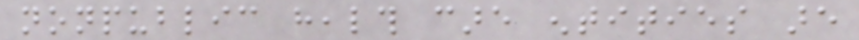nonpublic health care entities are
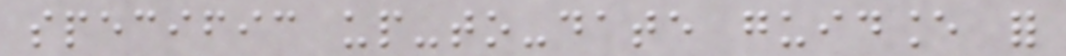specific up-to-date guidance for
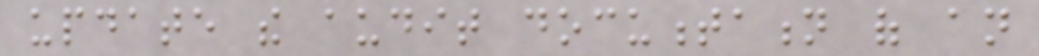update the audit documentation of an
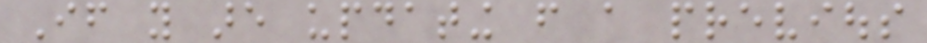If you are updating from a previous
